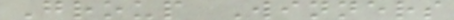Group Winners
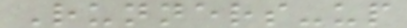Runners-up
